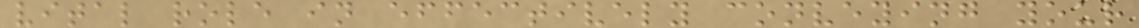vital role in effectively conveying your
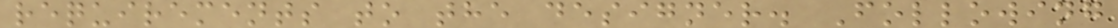requirements to the designer. Following
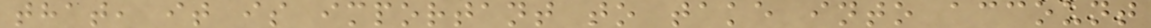that, it is important to take into account
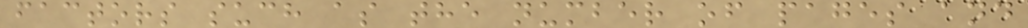factors such as the number of pages and
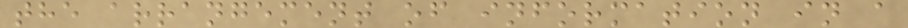the arrangement of information in a
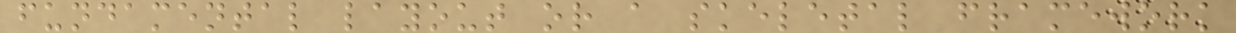fundamental layout or a skeletal framework
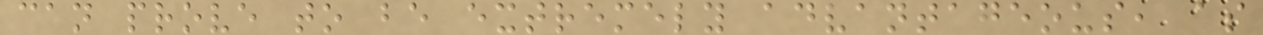can prove to be extremely advantageous, as
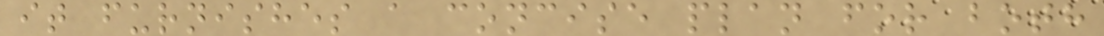it furnishes a concise plan for both
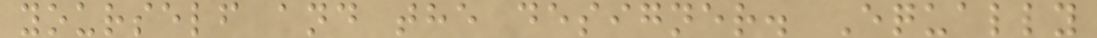yourself and the designer. Equally
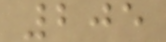205
